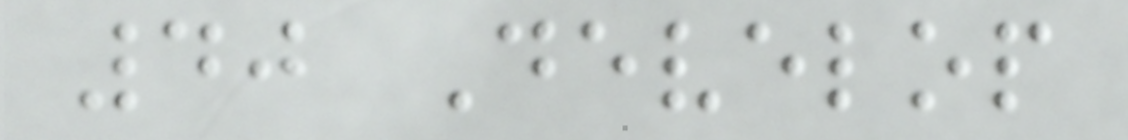40 Develop
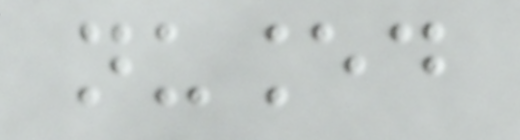nuanced
